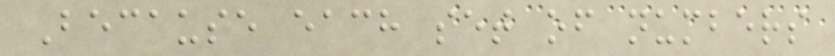Because each set of numbers
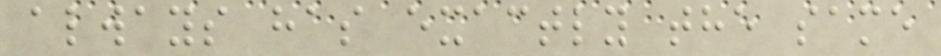always has exactly the same
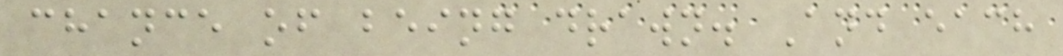chance of being drawn. And each
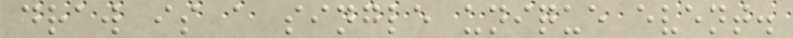draw is a single unique event.
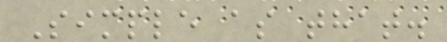Simple as that.
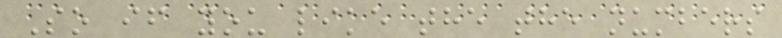So if you like the the numbers
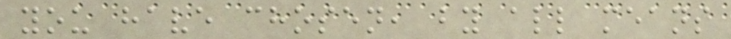you have chosen, by all means
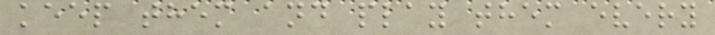keep them and play them every
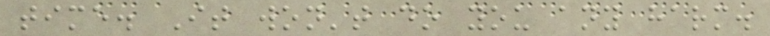time. It won't do you any harm.
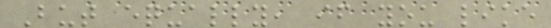But equally, if you like
